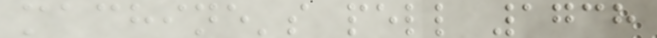machine's pell 1738
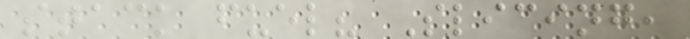stack fuel? Slicing,
